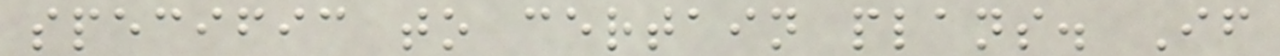specific to certain plans. If
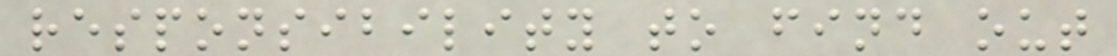responsibility to find out
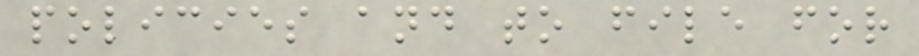policies and to file for
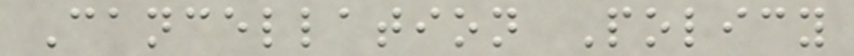Cancellation Policy
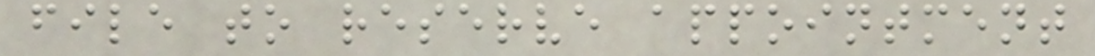file to reserve appointment
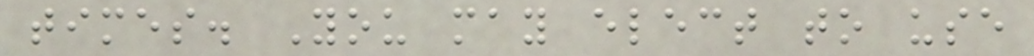times. You may elect to use
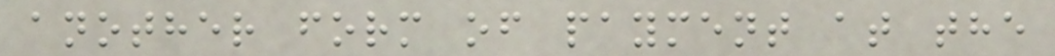another form of payment at the
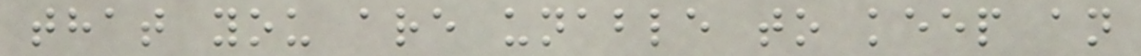that you are unable to keep an
